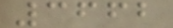3662
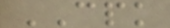CPK
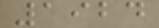1924
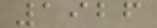1926
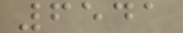6541
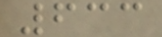633
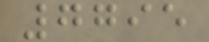7795
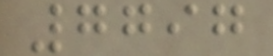7797
